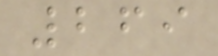269
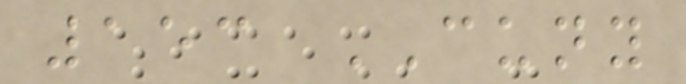153 CUNY
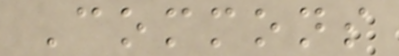Commons
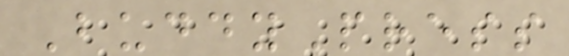BuddyPress
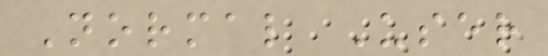Normal User
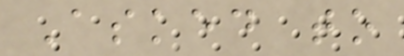Asked to
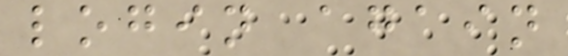login again
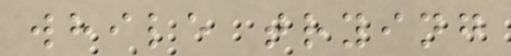while trying
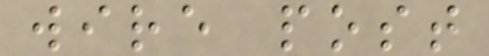wire post
